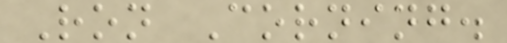Ron Corning.
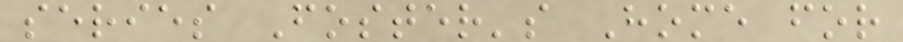series Foster's Home for
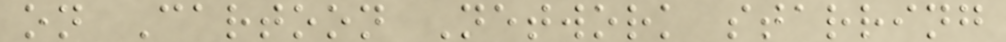on Cartoon Network starring
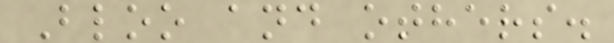Bloo and others.
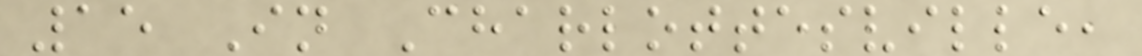15 In Charlottesville,
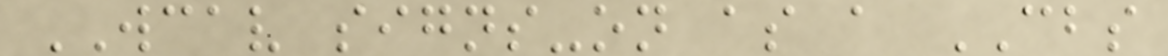WCAV signs-on as a CBS
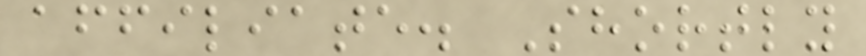affiliate. Shortly
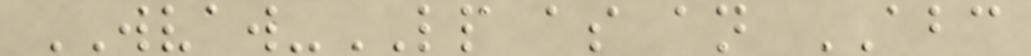WVAW-LP as an ABC
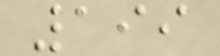199
